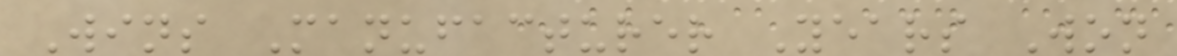Wins Manufacturer Years Won
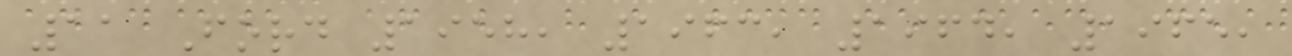11 Ford 1958, 1963, 1964, 1965,
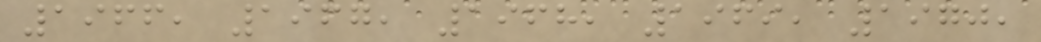1966, 1967, 1968, 1969, 1970,
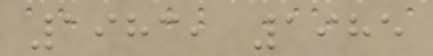1983, 1985
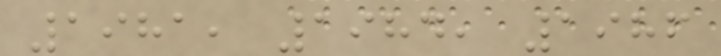1981, 1984, 1986
